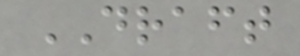DRAFT
